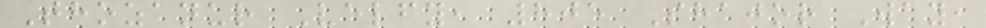Thozanur Velfy, 805 Shajor Way,
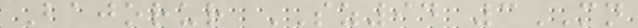Bajorur SZ94 3MN
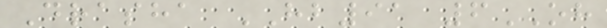Drasha HB91 6OH
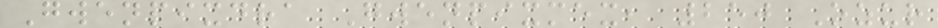Gwenpixdra Gwenpixmex, 250 Ozur
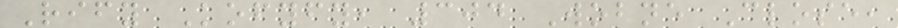Rify Kofyfy, 304 Wobne Close,
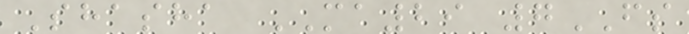Shasha MA29 7FS
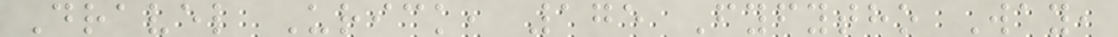Dravel Urick, 175 Fyfytho Way,
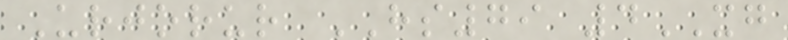Urjorur HS79 4XG
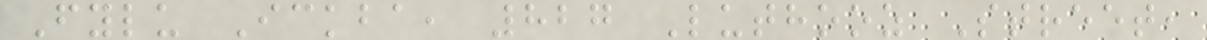Fylu Ickba, 827 Luthooz Street,
